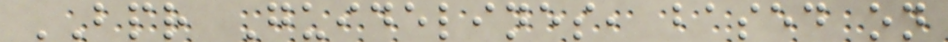BPR Guidelines, based on
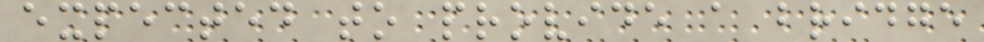expected to provide a bridge
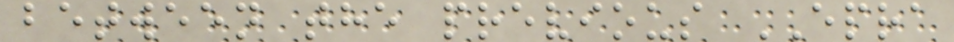between the previous EPRA
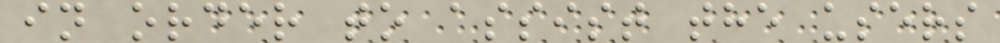in order to assist the users
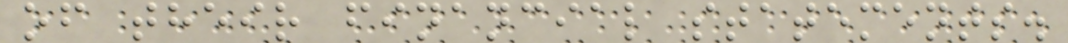of their financial statements.
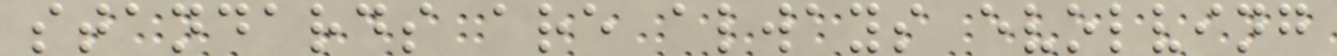standards are always evolving
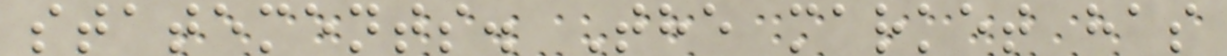statements. The market has
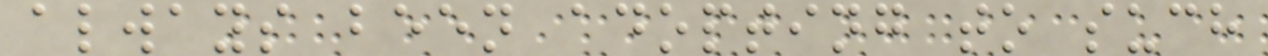always been adopting to such
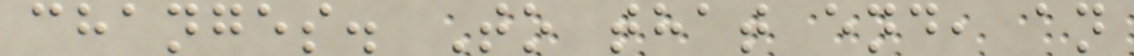changes. To that end, an
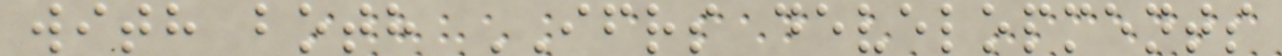with both IFRS developments
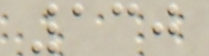130
